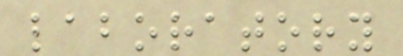laboratory
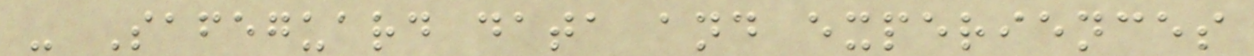- Safeguard data and experiences
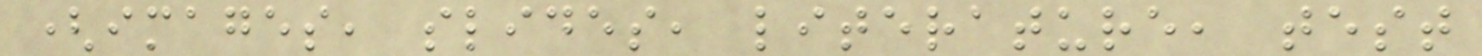(images, slides, literature, test
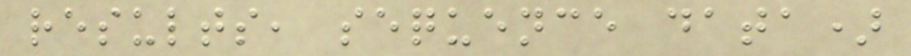results, sequence data)
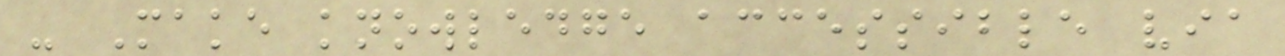- Make knowledge accessible via
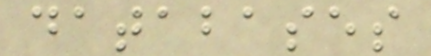databases
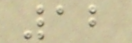12
